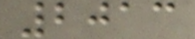2013
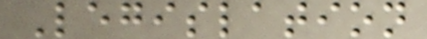Legislation
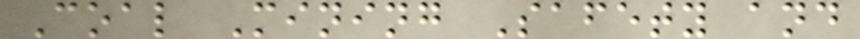Coal Mining Safety and
